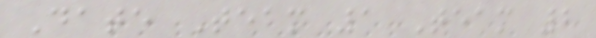Date Team 1 Team 2
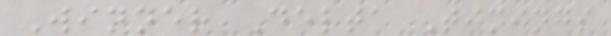Winner Delta Timings
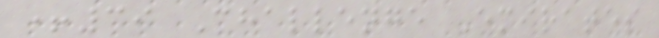+39 Challenge Emirates
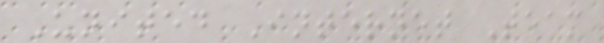United Internet Team
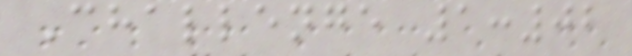Challenge 1:02
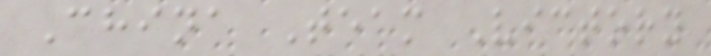China Team Victory
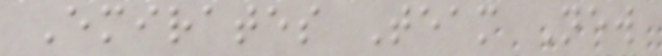Emirates Team New
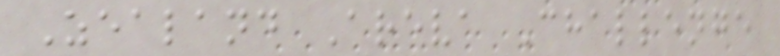Zealand Areva Challenge
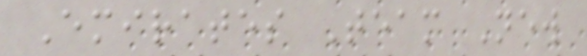Emirates Team New
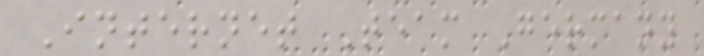Internet Team Germany
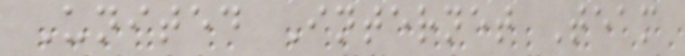United Internet Team
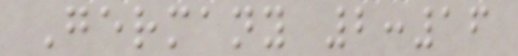Germany 2:16
